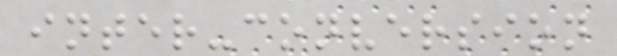inter-conversion
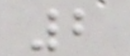2
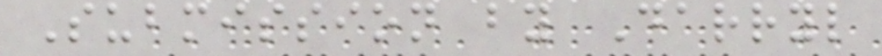Submission by Darryl
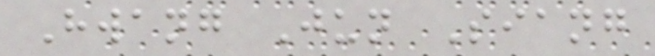Hwang Jun Siang
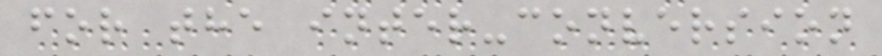for the inter-conversion
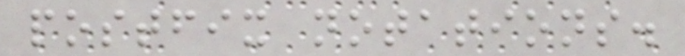postfix notations.
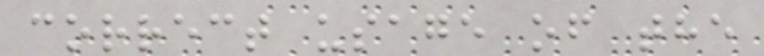correct usage of the
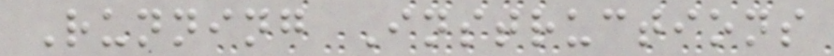Running Instructions
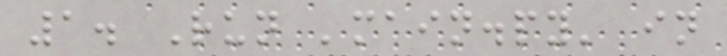1. Run 'main.py' in
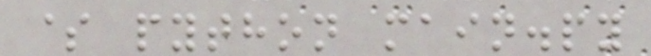$ python main.py
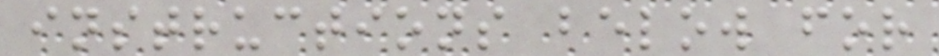instructions below for
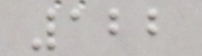122
